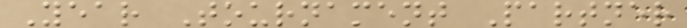Year Tournament Partner
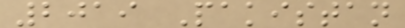2019 Pakistan
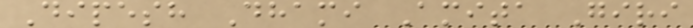Dipesh Dhami Amita Giri
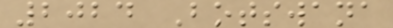2024 Botswana
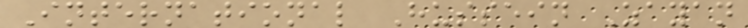International Hussein Zayan
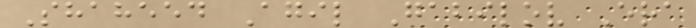Shaheed Agil Gabilov Era
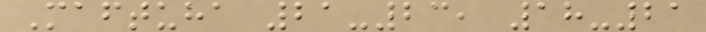Maftuha 21-23, 18-21
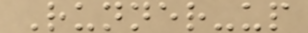Runner-up
